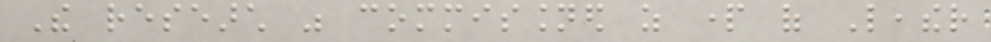The research was commissioned as part of Leather
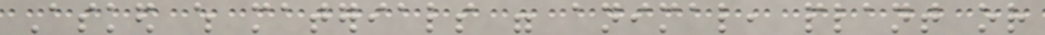Asked which materials were animal, plant or
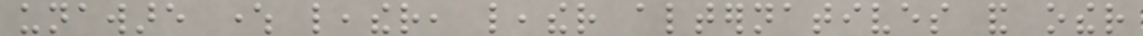unaware where leather, leather alternatives and other
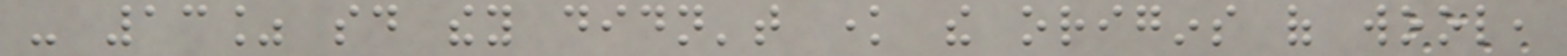- 13% said they didn't know the origins of wool,
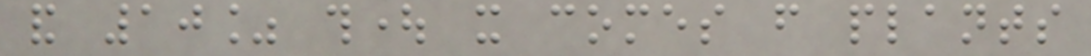and 10% thought it comes from plants
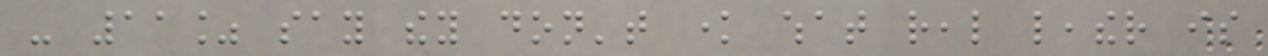- 11% say they don't know what real leather is
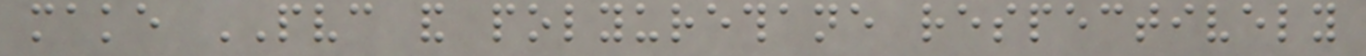make PVC and polyurethane respectively
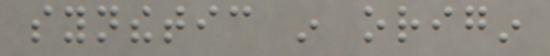synthetic in origin
